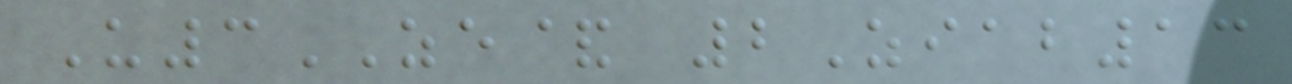U3ZE& 2Ziab13
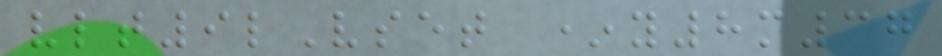vlt9lVset *y8m37
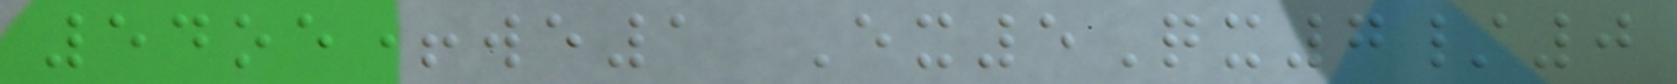54oe+we1 Ex5Qx7/0
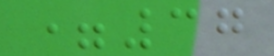=37
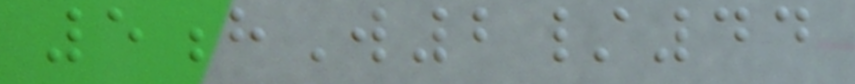5hW2/44
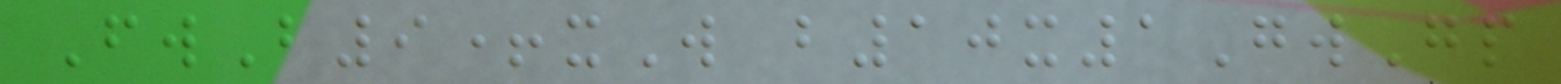FwB9+xW b10x1GwGp
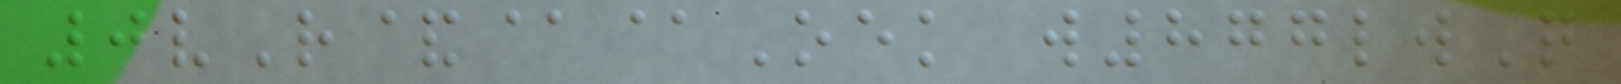0vR&@@Oek w877lwQ
